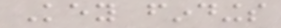Key findings
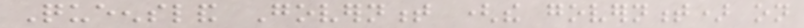Queensland Government (the government) on
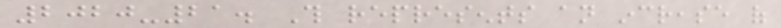2020-21. This represents an increase of
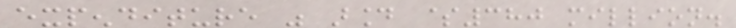expenditure was around $380 million.
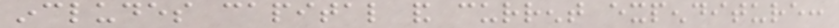includes capital and current expenditure:
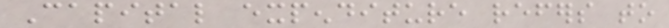Capital expenditure refers to
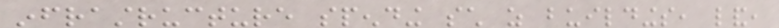infrastructure spending such as buildings, land,
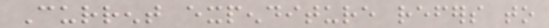Current expenditure refers to
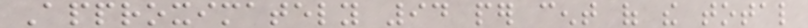Approximately 94 per cent of the total
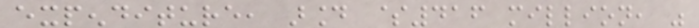expenditure, around $416 million, was
